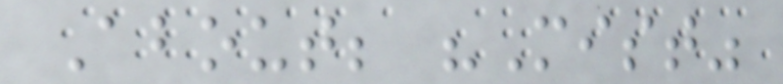About; "Mist"
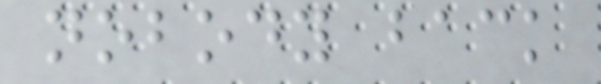nobody back
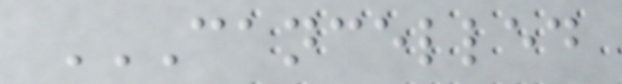CANCELLED
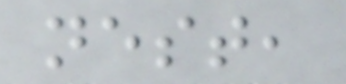nest,
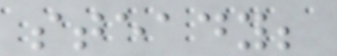steady;
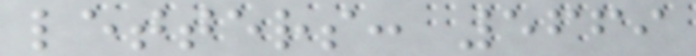letters: 5669
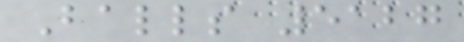Balls 5127
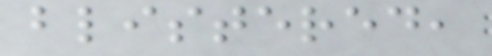blistered,
